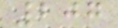207
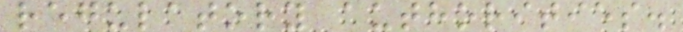regulatory authorities.
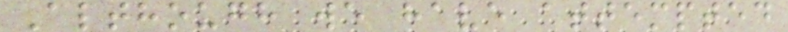Although we have attempted
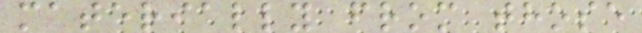materially from those
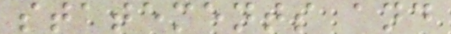statements and
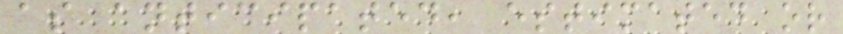as anticipated, estimated or
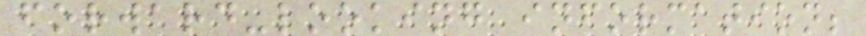forward-looking information;
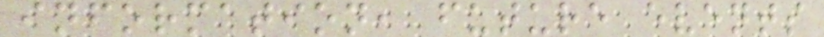information, future events
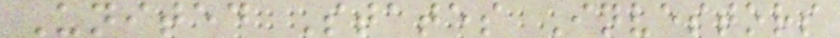United States Investors
